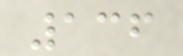136
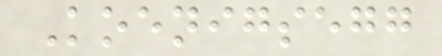Koenigsegg
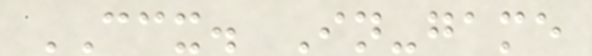CCX. In-game
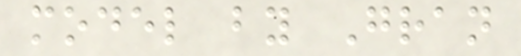model by Gran
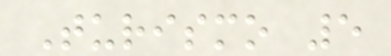Turismo 5
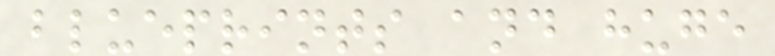blueprints and huge
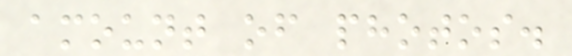amount of photos.
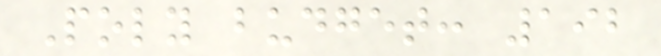Poly budget: 192
